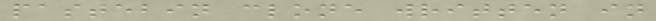pastebin clone written in
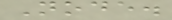Node.
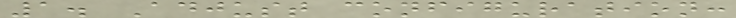1. Adjust configuration:
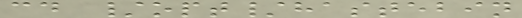cd /opt/hastebin
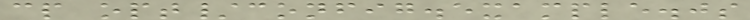cp opt/config.example.js
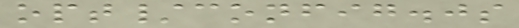opt/config.js
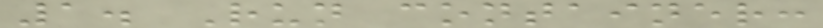1. Run container:
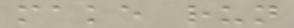make run
